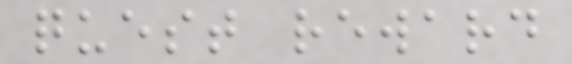quest reward
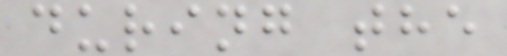during the
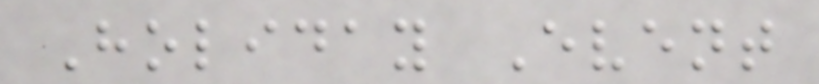Holiday Event
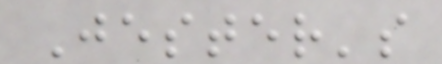Jester's
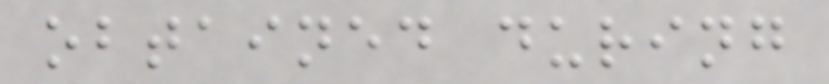obtained during
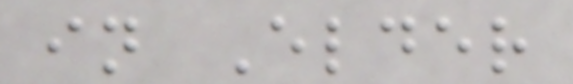in Elder
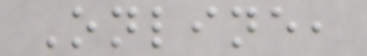Online,
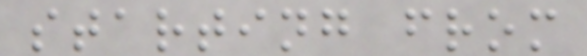starting from
